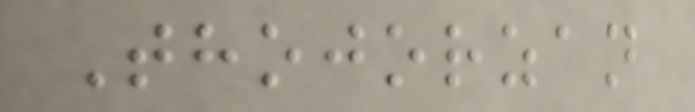Thojorzan
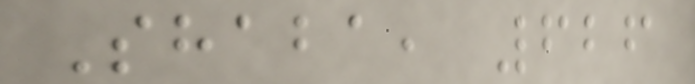Shaba, 626
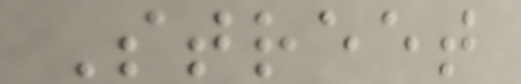Street
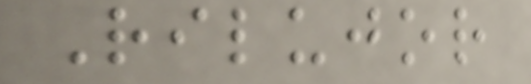Rilujor
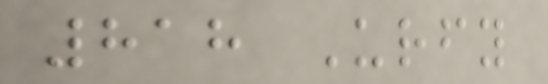818 Urfy
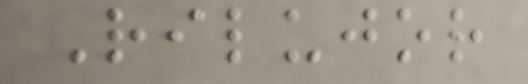Rilujor
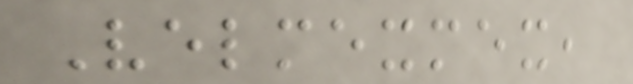Velmexmex,
